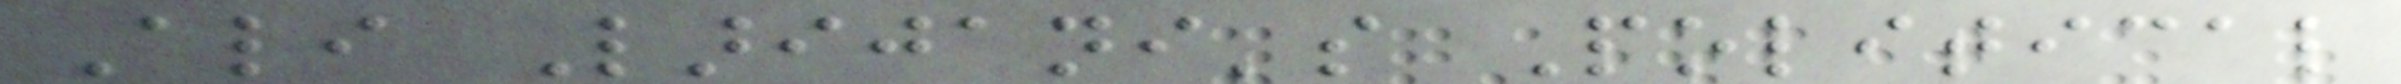Ali Larijani's Political
